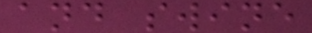and swine
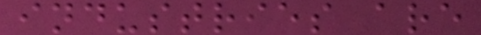industries are
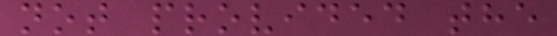not provided the
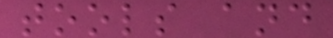tools and
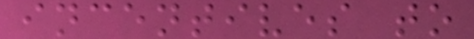incentives to
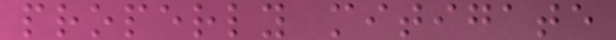properly mitigate
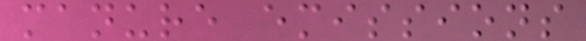manure emissions
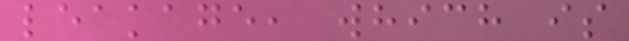leakage, which is
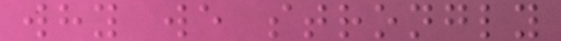why we strongly
